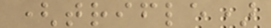(trifle)
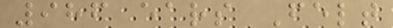986 ears Felt
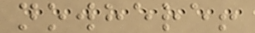nowhere!
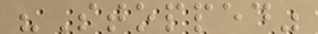"Stopped"
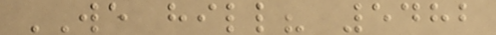WE hill? 5482
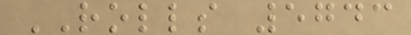ROLLS 5743
